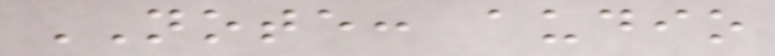NOTE: audio
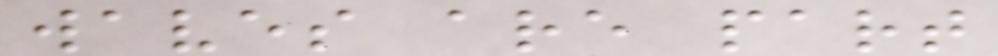waves are part
